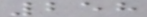258
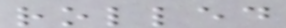rolled
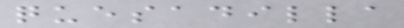quesadilla
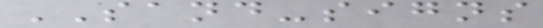SAND-signs
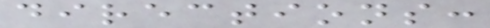directions:
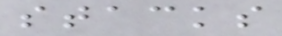stacks
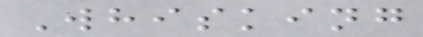Whisking
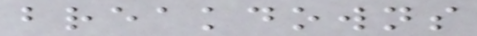breakdowns
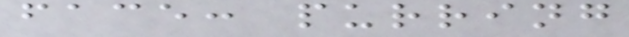face: purring
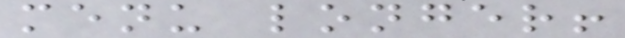menu longer!
